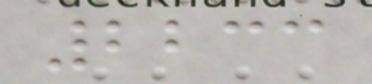2233
